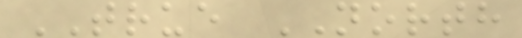TRUE NORTH
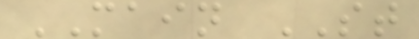MAIN ST
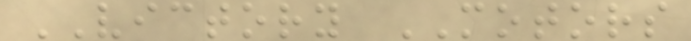VICTORY MOTORS
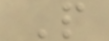P
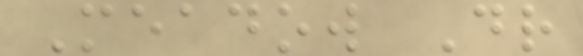Meadow Dr
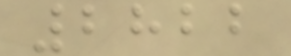2822
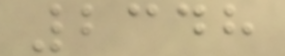2348
